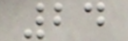24
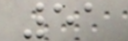51
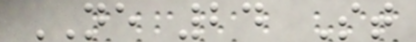NE 24 St
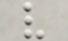v
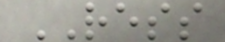RESS
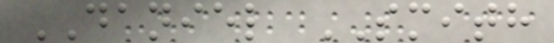DANIEL SMITH
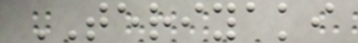TERIYAKI
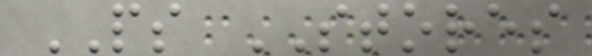PS STORES
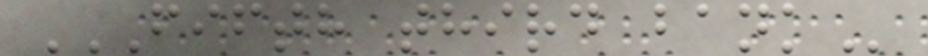FIFTH THIRD BANK
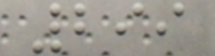299
